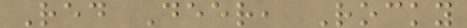Red Deer, Rocky
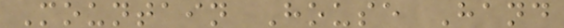Mountain House Hand
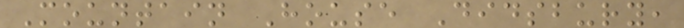Mountain House Didsbury,
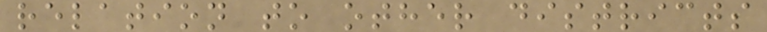relation to other districts
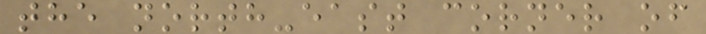the north-east corner of
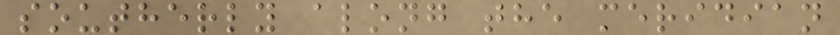southerly along the meridian
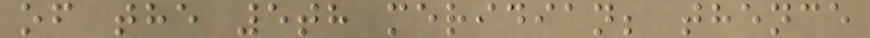of the 5th meridian; thence
